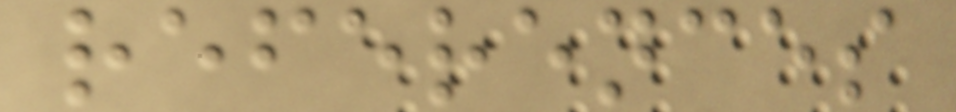references
